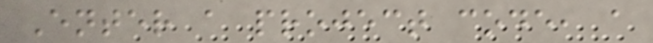Enter a project code, a
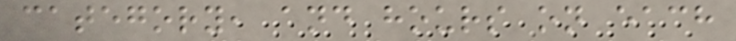category, and hours on each
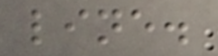line.
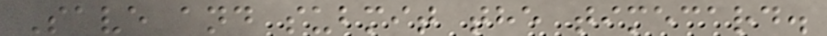Save and submit the timecard.
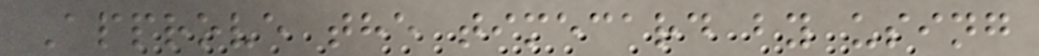Approve the timecard by using
